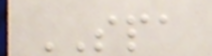SPA
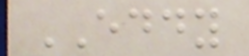EDDY
